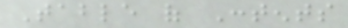Table of Contents
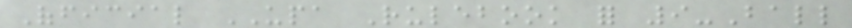Official UPA Rulebook for 9-Ball
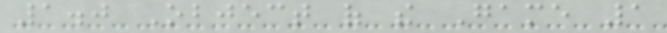1.0 Object of the Game 1
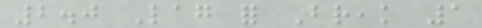2.0 Lag for Break 1
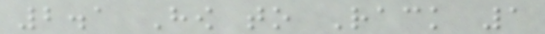2.1 How to Rack 1
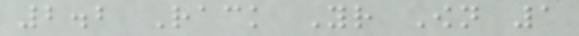2.2 Rack Your Own 1
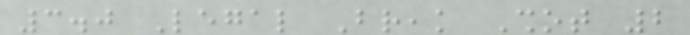3.0 Legal Break Shot 2
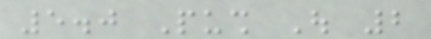5.0 Push Out 2
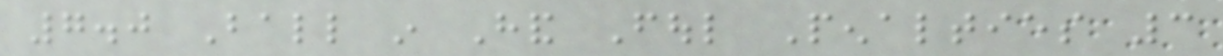7.0 Ball in Hand Foul Penalties 3
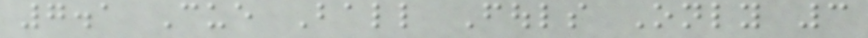7.1 Cue Ball Fouls Only 3
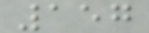157
